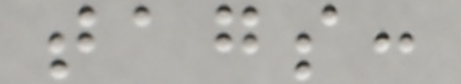tags:
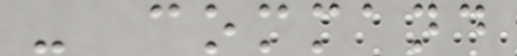- command
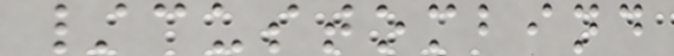/custombind
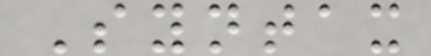Syntax
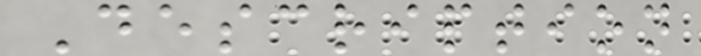Description
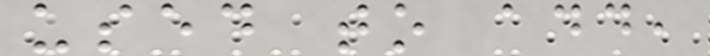used to add,
